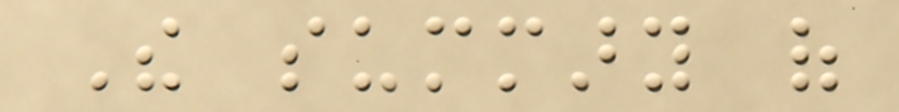The summary of
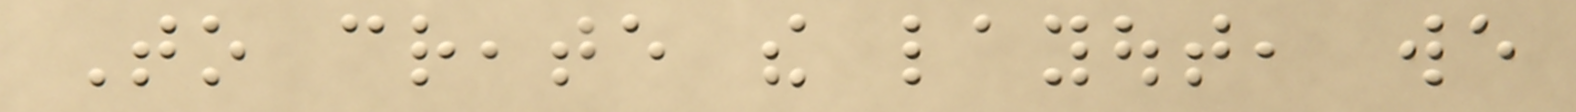To create the layout, we
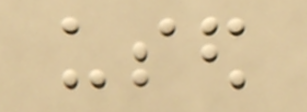used
